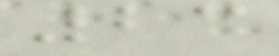23
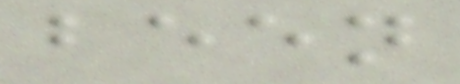been
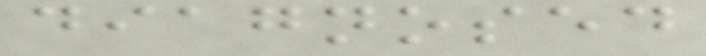diagnosed
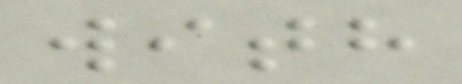with
